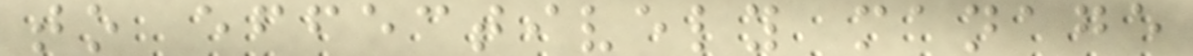to effectively manage
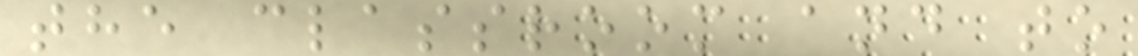the classroom and to
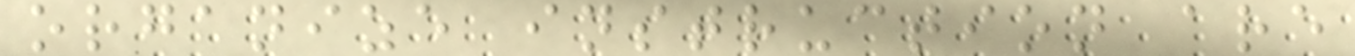organize instruction are
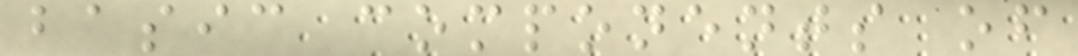basic components of
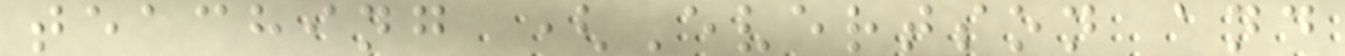teaching (Evertson and
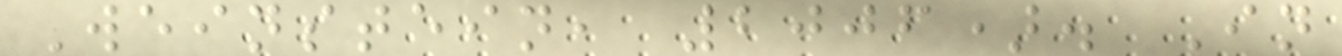Weinstein, 2006). In
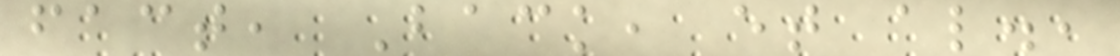fact, Back, et al.,
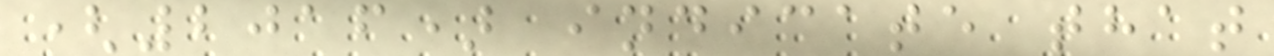(2016) indicate that
